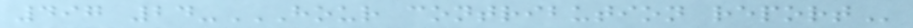497 24-HOUR CONTRIBUTION REPORT
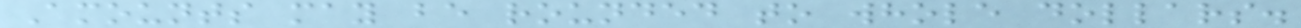Amounts may be rounded to whole dollars.
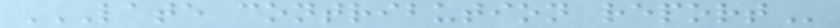LATE CONTRIBUTION REPORT
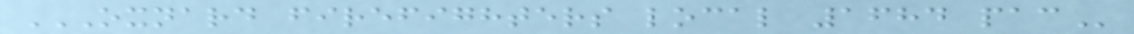OXNARD FIREFIGHTERS LOCAL 1684 PAC
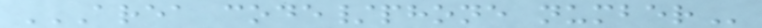AREA CODE/PHONE NUMBER
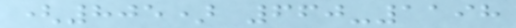(805) 660-1198
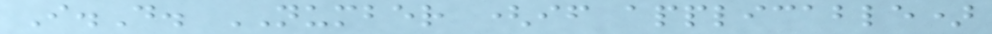I.D. NUMBER (if applicable)
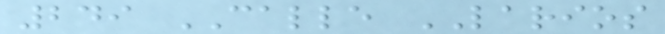249 CALLE LARIOS
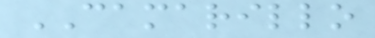CAMARILLO
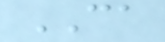CA
